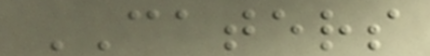CATERS
